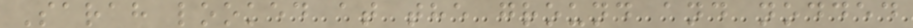Sarah looked at the ground and nodded
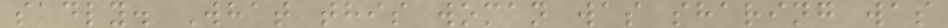sadly. What this woman was sharing was
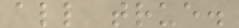all true.
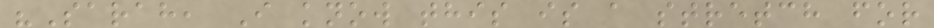"Sarah, I know this is a stretch for
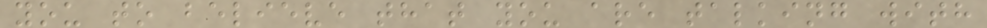you to believe that you are talking with
